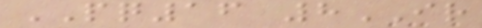PQ16 8IR
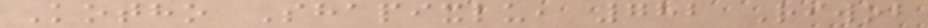Kotho Shapixlu, 782 Riwob
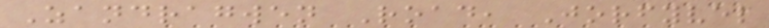Zandragwen Road, Jorfyvel
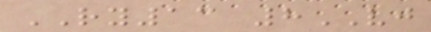RY13 8VJ
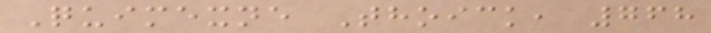Quimexne Thoick, 768
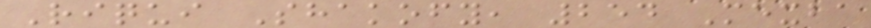Riqui Shakofy, 254 Mexba
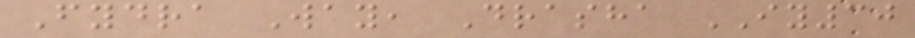Fydra Way, Drasha IY30
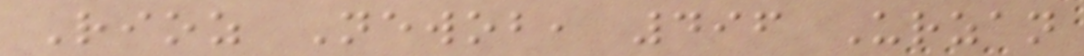Rioz Newob, 496 Urzan
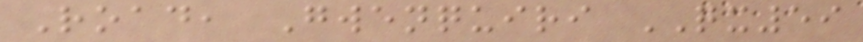Road, Gwenquiri QX59
